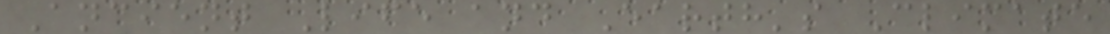Ancient Life and Earth's Climate
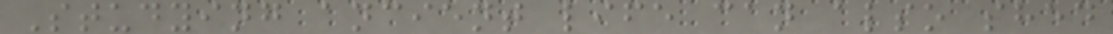Studying ancient life can also shed
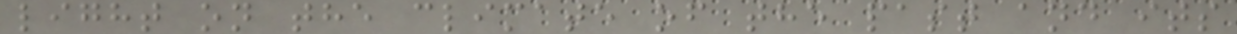light on the climate of the past and its
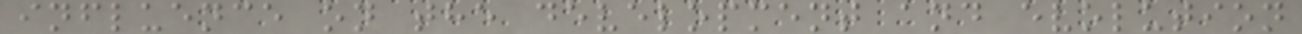influence on the development and evolution
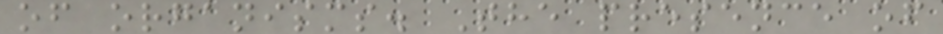of organisms. The presence of
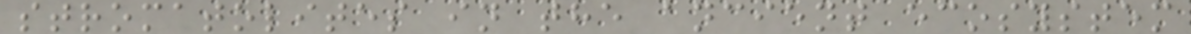stromatolites in the ancient ecosystem
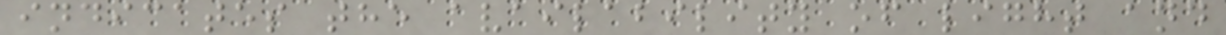indicates the availability of light and
